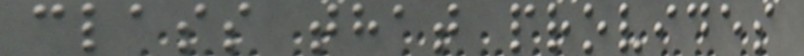class that provides
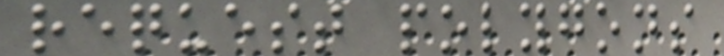request polygons
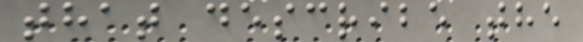that describe the
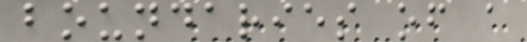boundaries of a
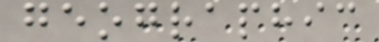geographic
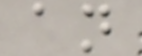an
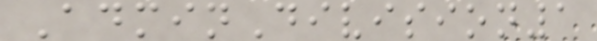AdminDivision1
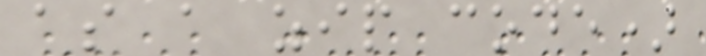as a zip code)
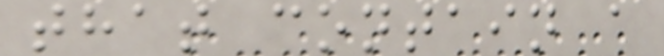that contain a
